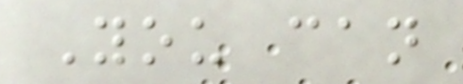You can
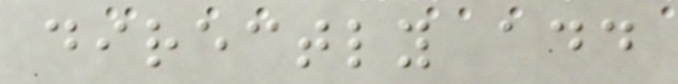directly add
